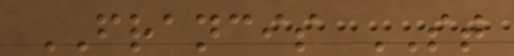FRANCIS ST
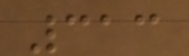313
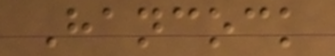Hancock
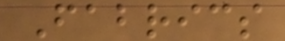Fabrics
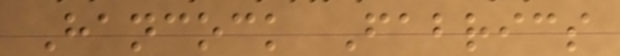Hancock Fabrics
